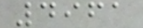4961
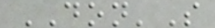DON'S
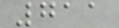711
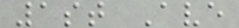1st Ave
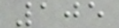105
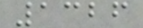1326
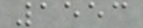1553
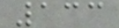133
